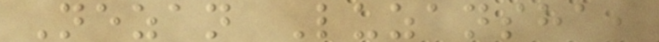Nezan Luzansha,
